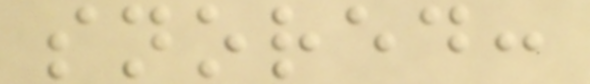snored:
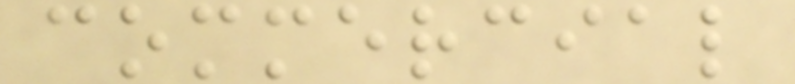commercial
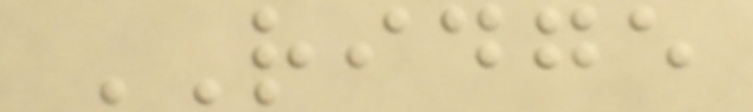RIDGE
